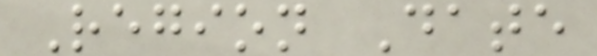Region Date
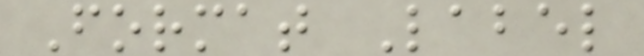Format Label
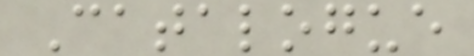Catalogue
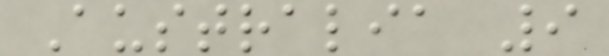Australia 9
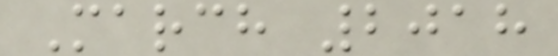March 2018
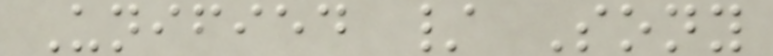Unified / Sony
